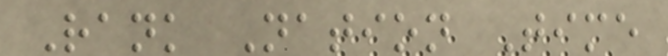Rank Nation Time
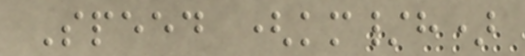Speed (km/h)
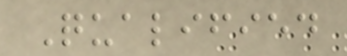Qualified
